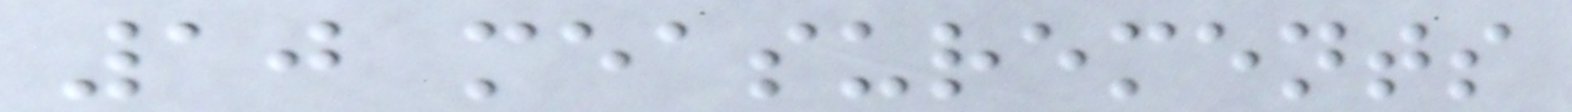10 measurements
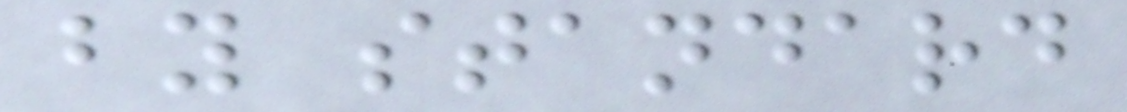by standard
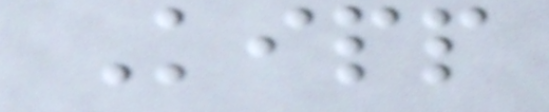Kipp
